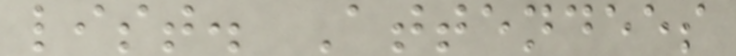list. Attendees
